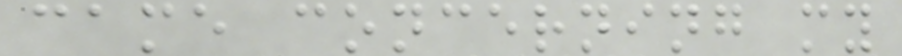came concerning my
